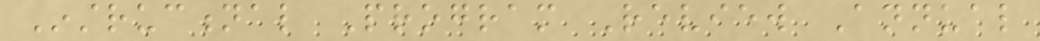Instructional Program Review Annual
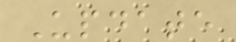Update
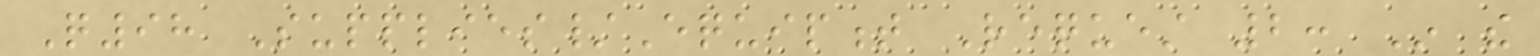Q98 Supplies/Equipment Request 2: In the
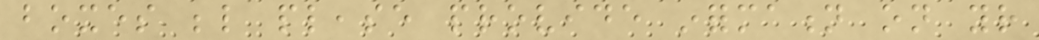boxes below please provide information on your
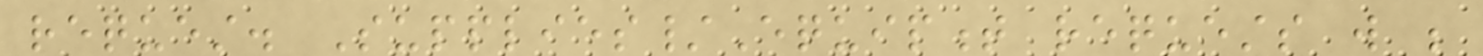request. Supplies/Equipment requests will be
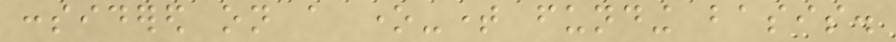considered on a one-time funding basis.
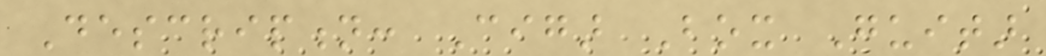Description: Cigar Box Guitar
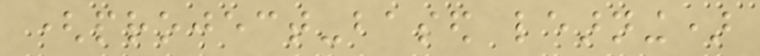(project-based learning)
